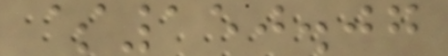$150.07
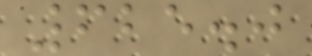625.0
